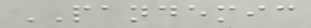PANDEMIC
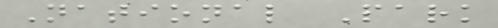National Park
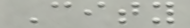City
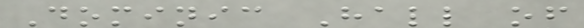Dominic Hall of
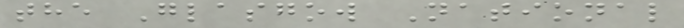the Glasgow National
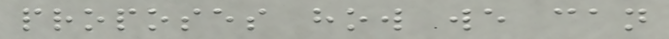proposes how we can
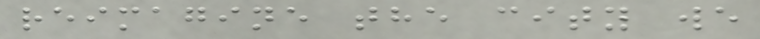reimagine the city we
